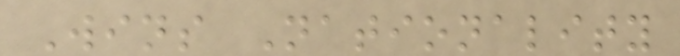Wins Nationality
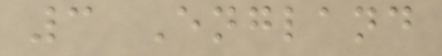3 England
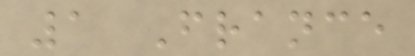1 France
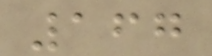167
